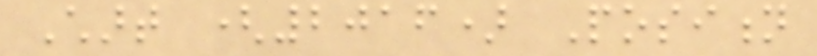Chart (2016) Position
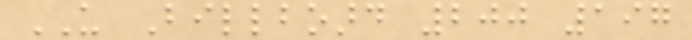US Billboard 200 197
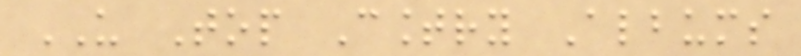US Top Country Albums
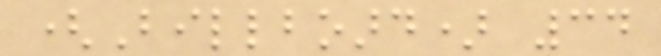(Billboard) 34
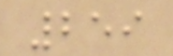259
